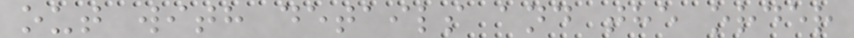out with details and the order
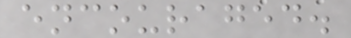encouraged.
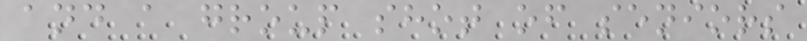and a group shot of seniors
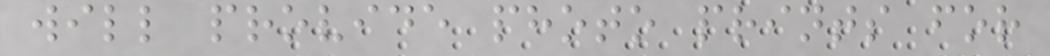will provide photo prints for
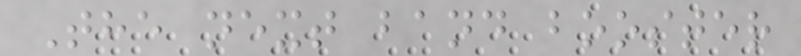The next band booster
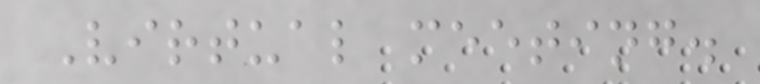Virtual meeting.
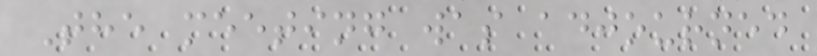The meeting was adjourned
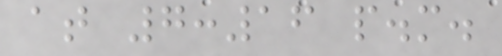at 7:16 p.m.
